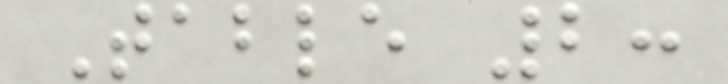Table 2:
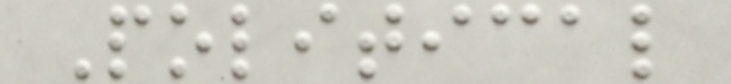Political
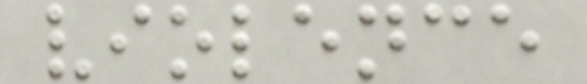violence
